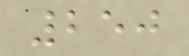250
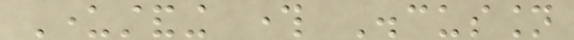Understanding through Discussion
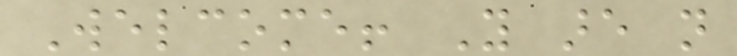Welcome! You are not
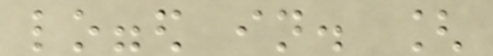logged in. [
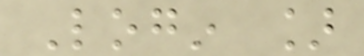Login ]
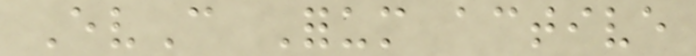EvC Forum active
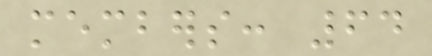members: 64
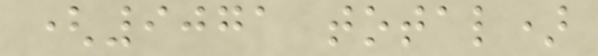(9071 total)
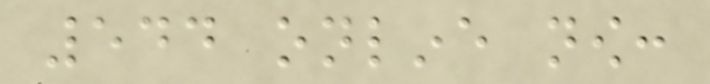544 online now:
